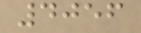4056
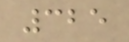325
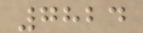7824
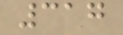317
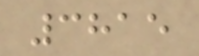3815
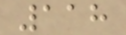118
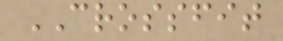CROSSFIT
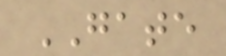GATE
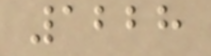1228
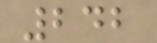242
